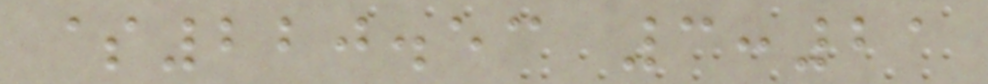$220.53 3:21
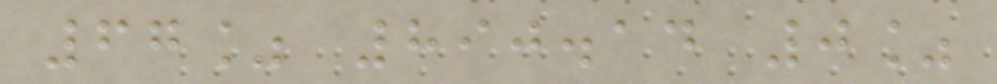67% 890.14 0%
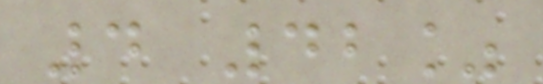4 42%
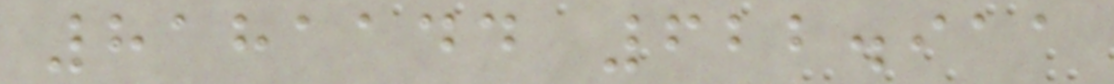8181144 622.911
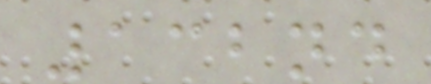132nd
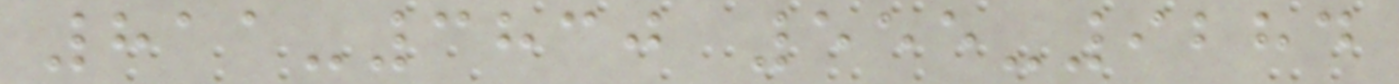811-3830 555-9284
